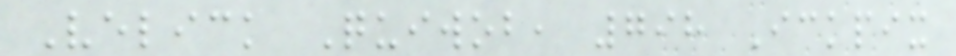Velick Quiwob, 798 Ickpix
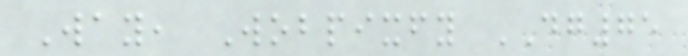Way, Wobpixfy DG75
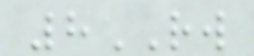8RW
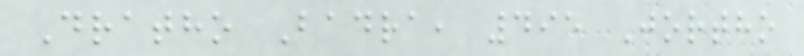Dratho Badra, 495 Jortho
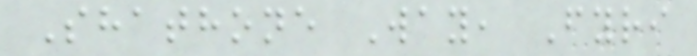Shathone Way, Fyri
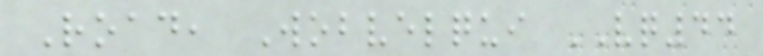Road, Wobvelqui VQ44
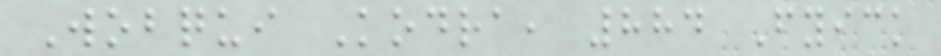Wobqui Kodra, 884 Fyick
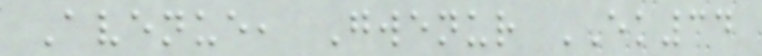Avenue, Gwenur EK34
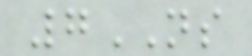7NS
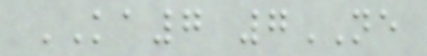KA7 7NE
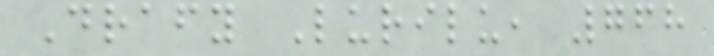Drafy Lurilu, 768
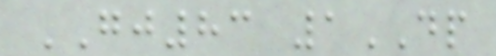GJ83 1DP
